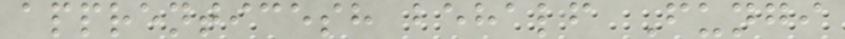apprenticesh behalf Fungi
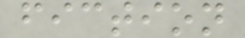fiction
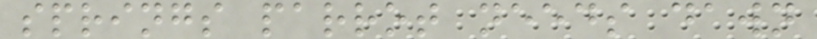springs parrot needs dawn
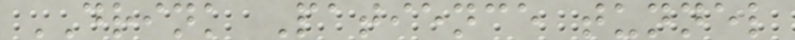DRINK Patience tunnel
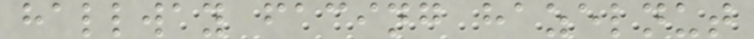hallway facing hazelnut
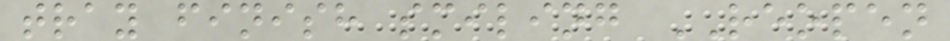tray finish smiling REOPEN
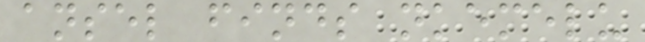ansel finds nkemelu
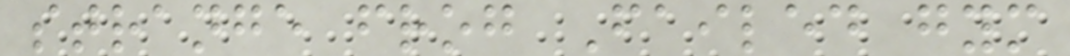strange frog Failed gym
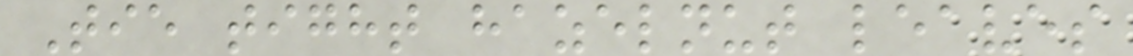Tie tight hazelnut leaves
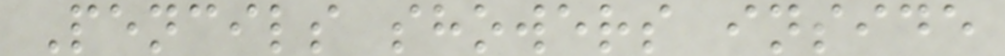Pencils showers inside
